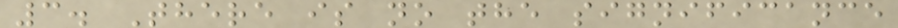3. There is no the significance
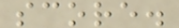score.
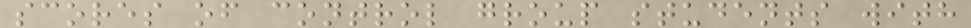scores of control group students with
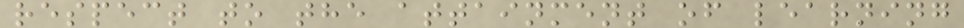respect to the attainment of learning
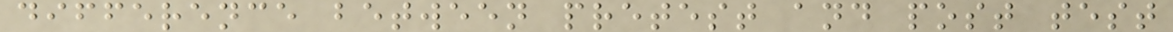difference between pretest and post test
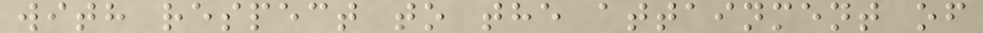with respect to the attainment of
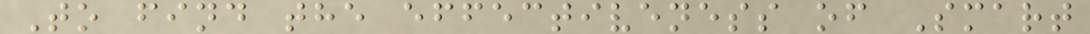To find the effectiveness of Smart
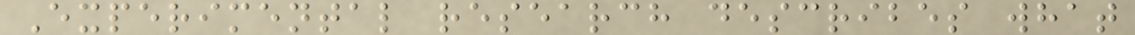Experimental research describes what
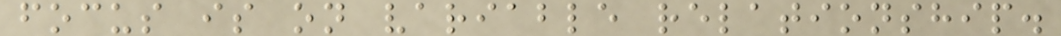focus is on variable relationship.
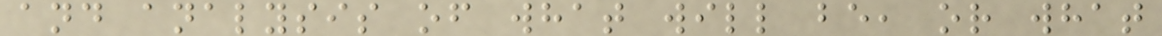and analysis of what will be, or what
